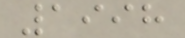1998
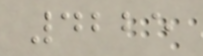4225
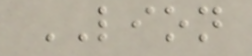LION
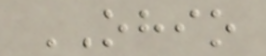OHIO
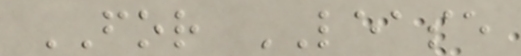FOR LEASE
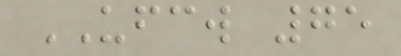UFCW 75
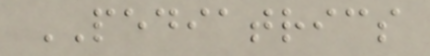PEDIATRICS
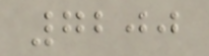7200
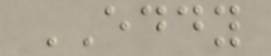EDDY
